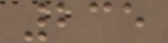235
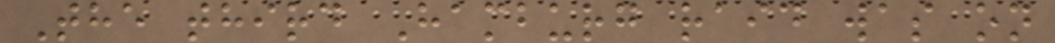The third Hamburg raid was on
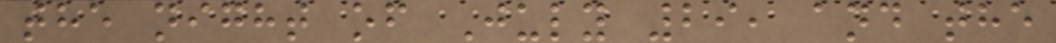the night of July 29, and the
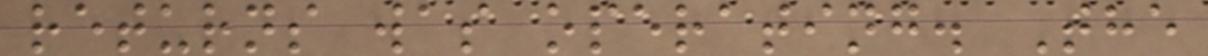returns was operating. The
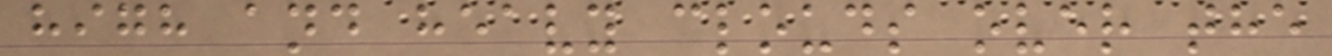high and heavy clouds over the
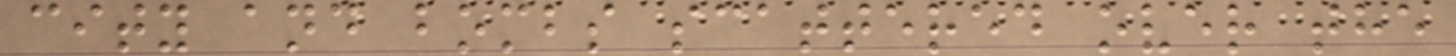city and bombs scattered over the
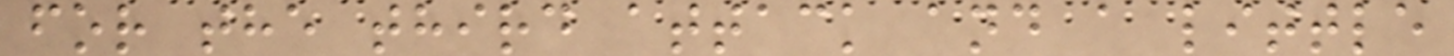for the third attack and a little
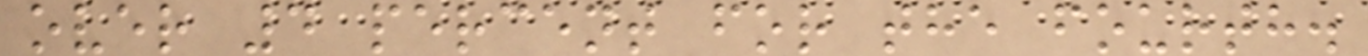over 4 percent for the fourth.
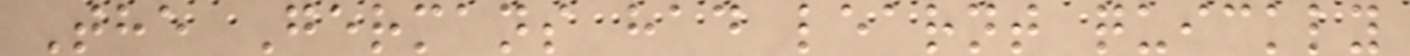The Germans had learnt quickly
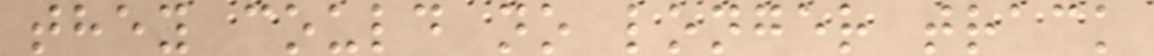they could no longer track
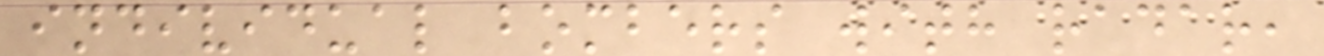individual bombers with radar,
